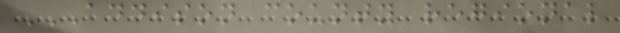ADDISON COUNTY REGIONAL
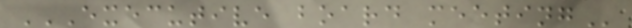EXECUTIVE BOARD MEETING
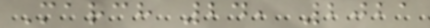March 24, 2021
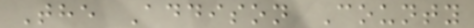The Addison County
